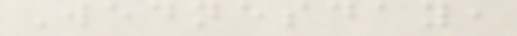Wednesday,
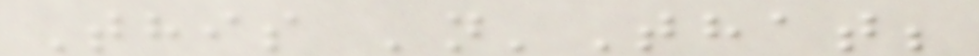This 'n'That;
